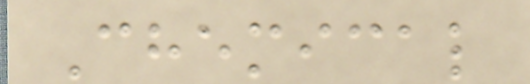Chemical
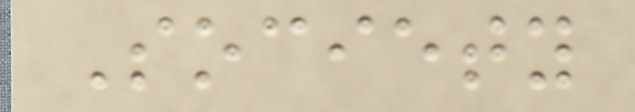Society
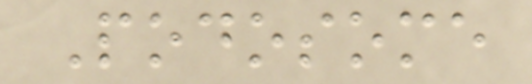Podosome
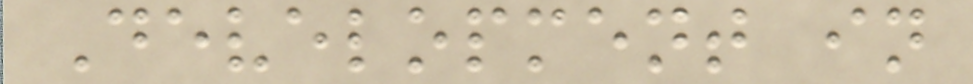Development in
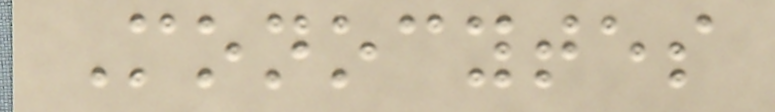Monocytes
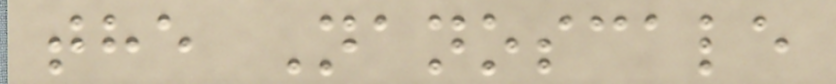the Nanoscale
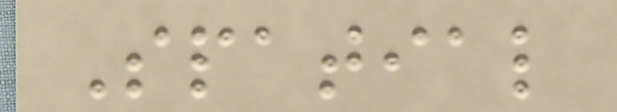Spatial
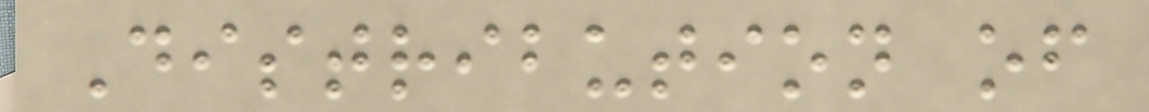Distribution of
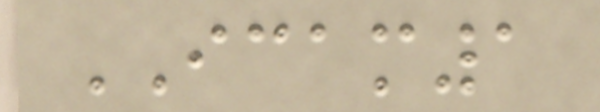ICAM1
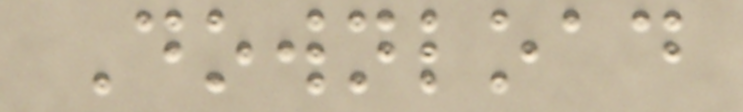Download
